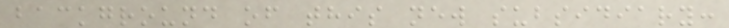background of this new subsidiary:
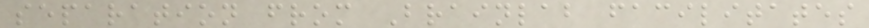separation from Brainlab facilitates
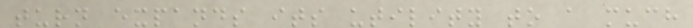turn expands its utility to a much
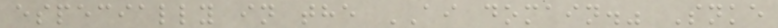especially in the AI domain." Snke
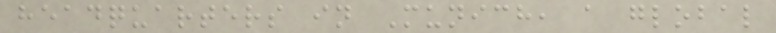headquarters in Munich, a global
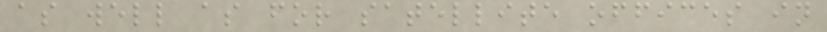as well as for satellite offices in
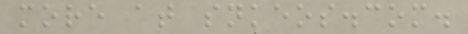more at snkeos.com.
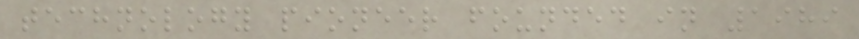technology pioneer founded in 1989
